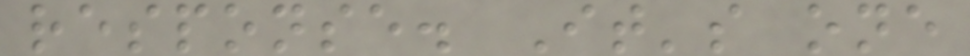response. It's one
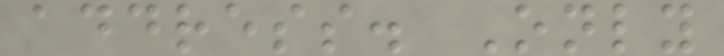address. Only
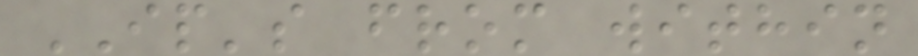IP's from within
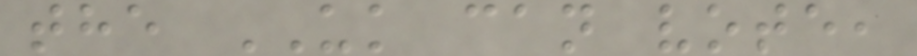the UK can vote,
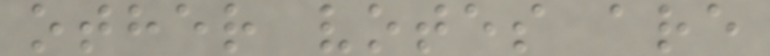other votes are
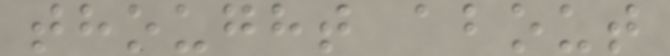thought about
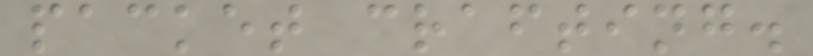packet crafting.
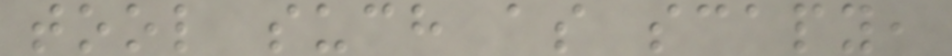tool such as scapy,
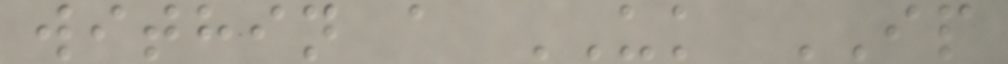within a UK IP
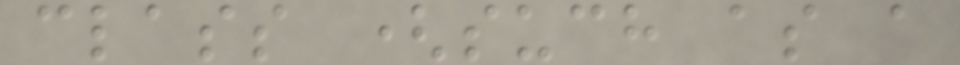class (such as a
